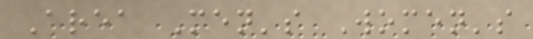Area Men's Women's
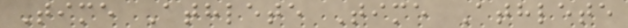Time Athlete Time Athlete
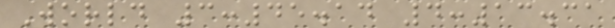World 3:45.14 4:13.31
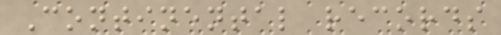Continental records
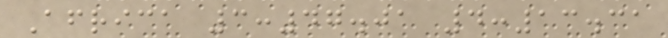Africa 3:47.01 4:13.31
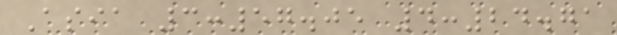Asia 3:57.05 4:24.71
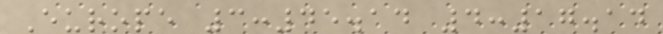Europe 3:45.14 4:17.14
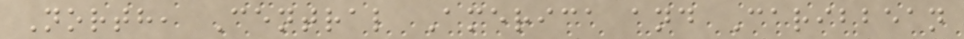North, Central America and Caribbean
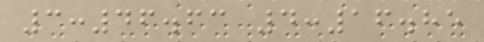3:46.63 4:16.85
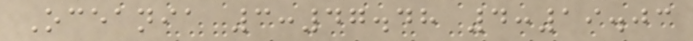Oceania 3:47.48 4:19.03
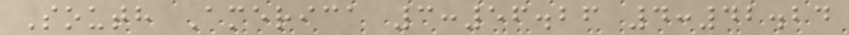South America 3:56.26 4:42.24
